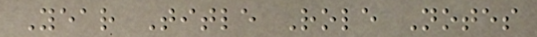Year Title Role Notes
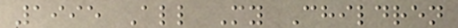1995 All My Children
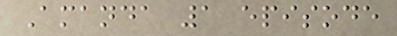Amanda 1 episode
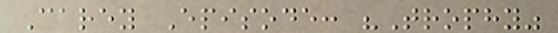Carey Episode: "Trophy"
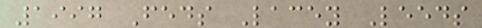1997 Feds Lacey Leeds
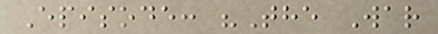Episode: "The War
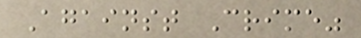Against Crime"
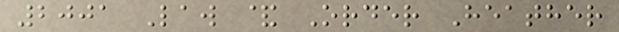2001 Law & Order Heather
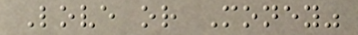Love or Money"
